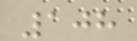108
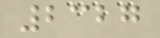2327
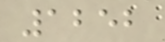1252
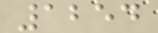1254
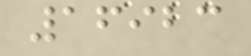16923
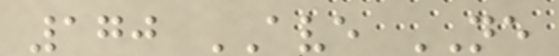170 AVE NE
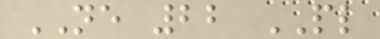NE 22 PL
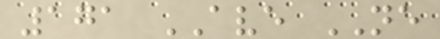171 AVE NE
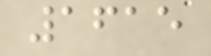1615
